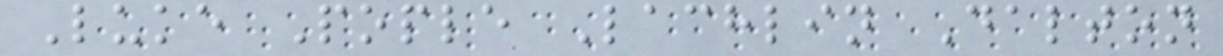Luke Pople Lachlin Dalton
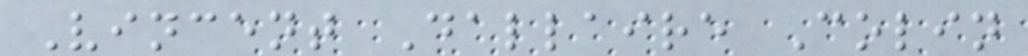Vincent Dallaire Colin
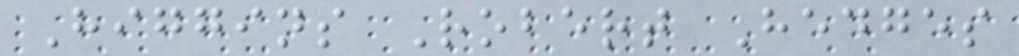Higgins Robert Hedges
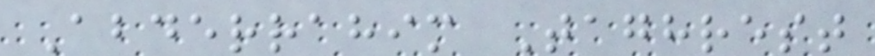Abderrahim Taghrest
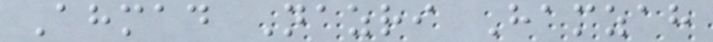Ahmad Nazri Hamzah
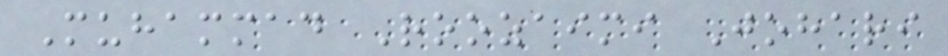Muhammad Roozaimi Johari
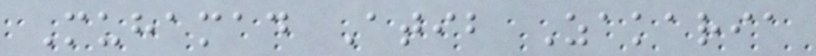Muhamad Atib Zakaria
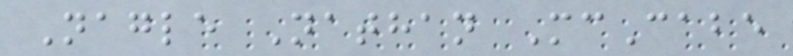Nagle Nathan McCabe
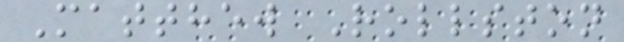Matthew Rollston
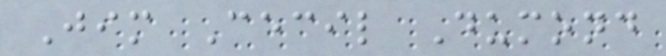Jim Cecil Dumond
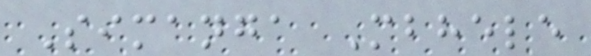Simanga Mbhele
